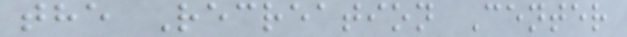the Recreation Center
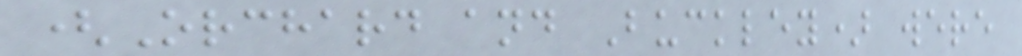(Orchard and Buckley) were
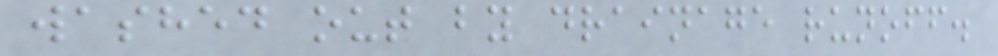washed out by drainage runoff.
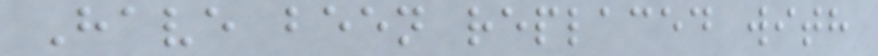Have been replaced with
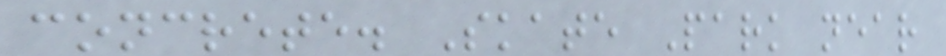concrete. Skate Park near
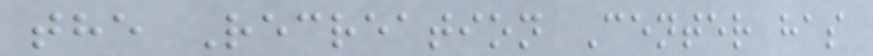the Recreation Center has
